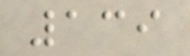139
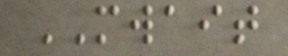MWAIT
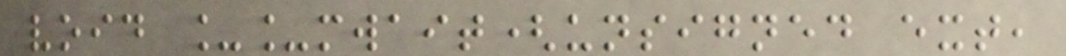void __mwait(unsigned ext,
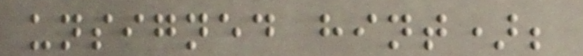unsigned hint);
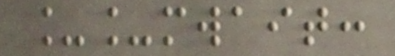__mwait:
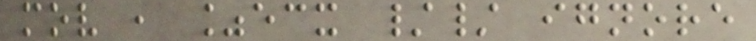mov , %ecx // ignore
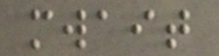mwait
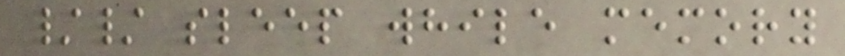// sleep while memory
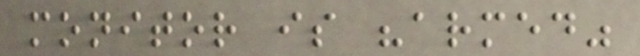monitor is "armed"
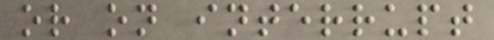or on interrupt
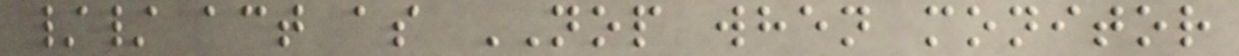// act as NOP when monitor
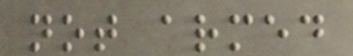not armed
